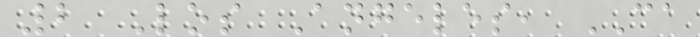2 Los Angeles, CA
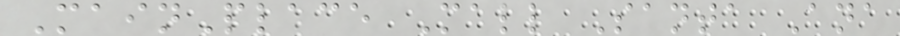MainPlace Mall Santa Ana
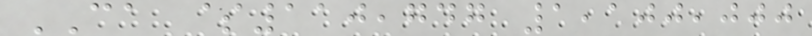CA $110,747 1,100,000
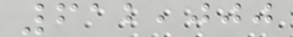612,000
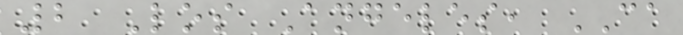2 Los Angeles, CA
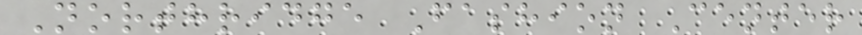Northridge Fashion Center
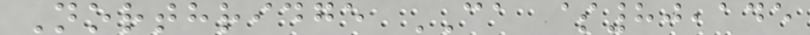Northridge CA $80,145
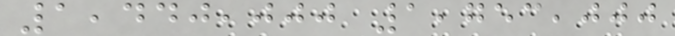1,440,000 1,753,000
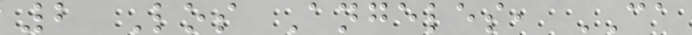2 Los Angeles, CA
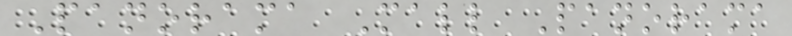Panorama Mall Panorama
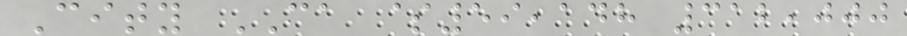City CA $59,148 312,000
